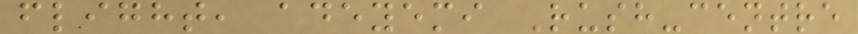flight, adeyemi Rush-centre
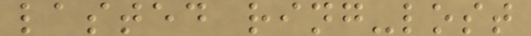lasted ring-lost
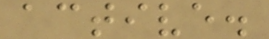active.
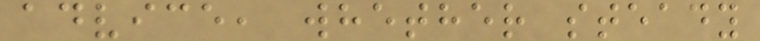advice, whether steady
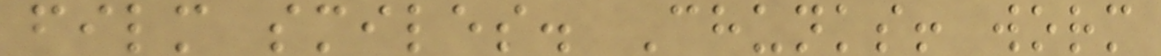film smiles. Chunks! worm
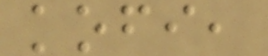kofi,
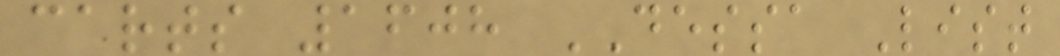carts 1608 DESSA List
